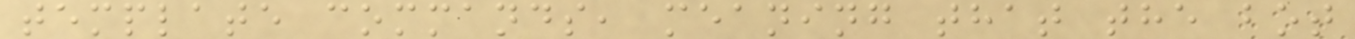template commands, meaning that the bot
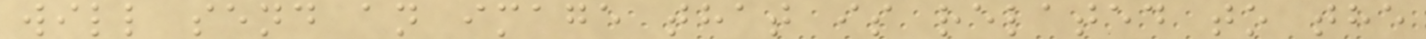will send an image that is related to the
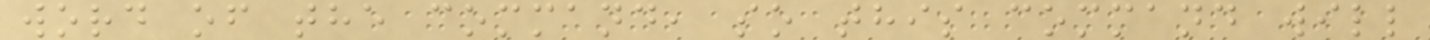word of the command, so this command will
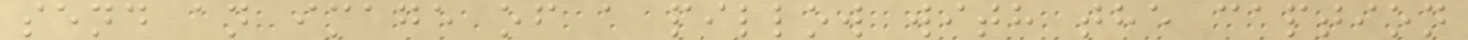send an image of a pillow with the caption
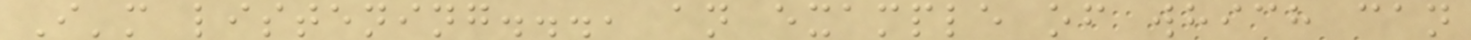I'm listening..., an example of which can
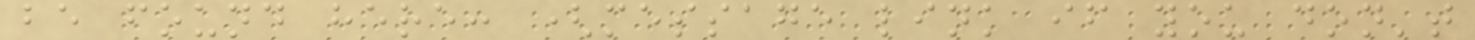be found here: (message link if you don't
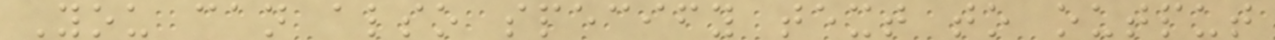You can also specify text to output
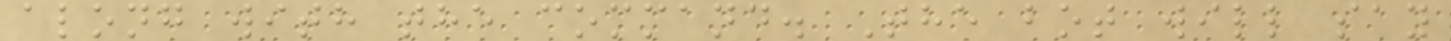along with the command. The bot will say
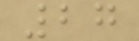27
